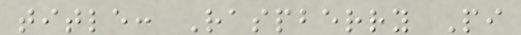title: Raspberry Pi
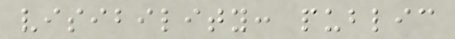visibility: public
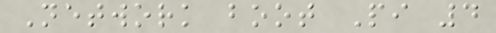Network boot Pi 4
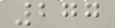277
